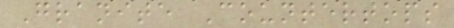Granite Countertops
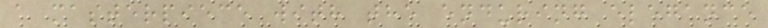a masterpiece with the enduring elegance
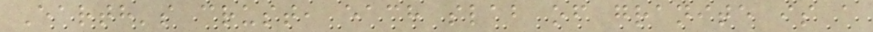Earth's crust, each slab of granite is a
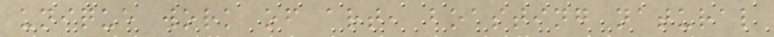unique work of art, boasting natural
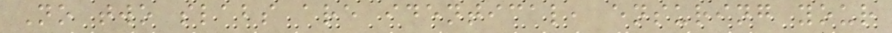No two slabs are identical, ensuring your
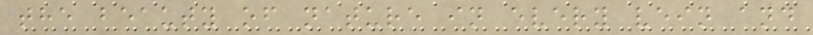the beauty of nature in every vein and
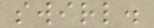swirl.
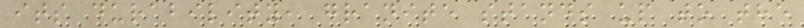its durability, granite stands up to the
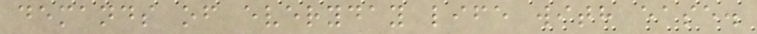demands of everyday life with ease.
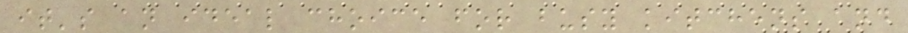it's an ideal choice for busy kitchens and
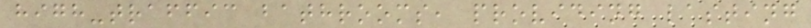high-traffic bathrooms, providing lasting
